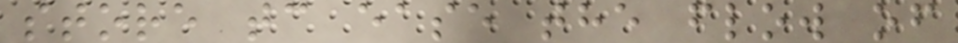store tc ease the flow of
